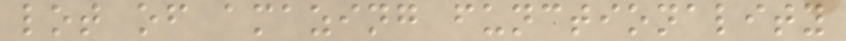lot of amazing functionality
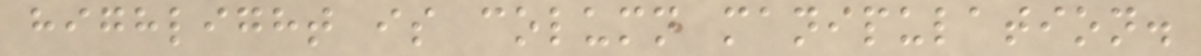highlight is column manipulation.
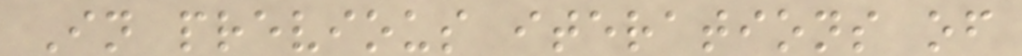In previous iterations of
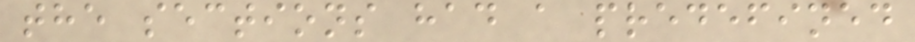the sections had a predefined
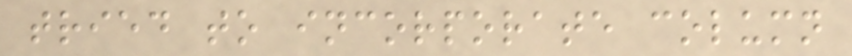tried to incorporate column
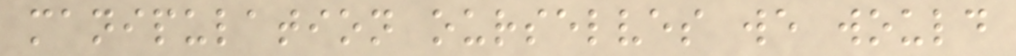manipulation ourselves we would
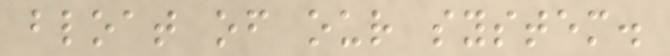bloat of our system.
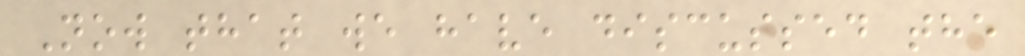Now that we have discussed the
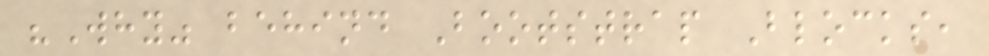"Why" behind Bootstrap Blocks,
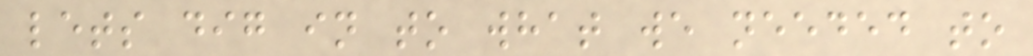lets dig in to what we needed to
